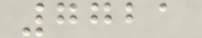7721
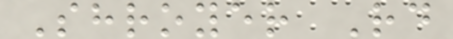Shroyer Rd
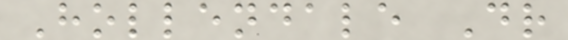Hollendale Dr
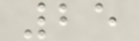25
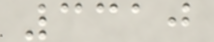3310
